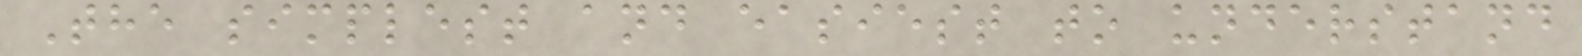The simplest and easiest to understand
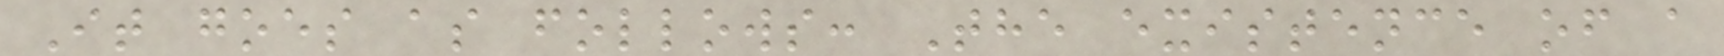It goes as follows: The existence of a
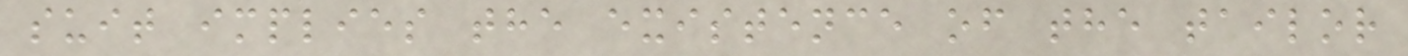suit implies the existence of the tailor
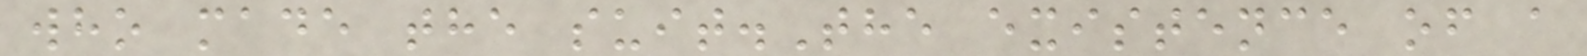who made the suit.The existence of a
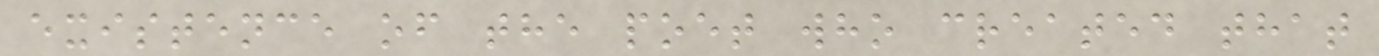existence of the poet who created that
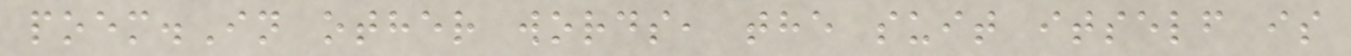poem.In other words, the suit itself is
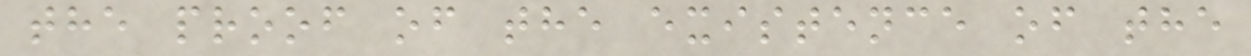the proof of the existence of the
